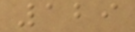129
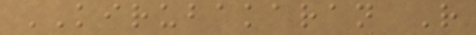KIRUBAKARAN R
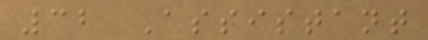32 Assistant
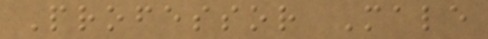Professor Male
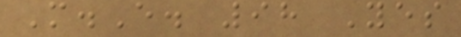M.E. 98 Yes
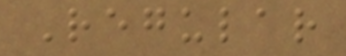Regular
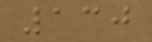130
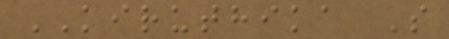KIRUTHIKA S
